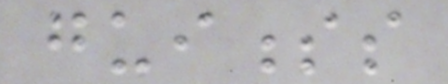guinesss
